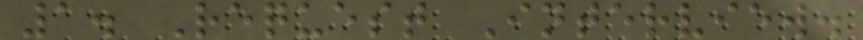1. Request Interview.
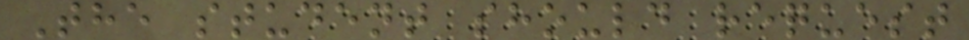The student should request
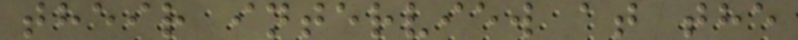their interview at the
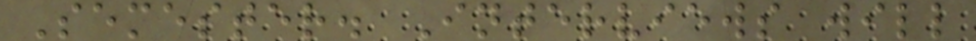Semester. Interviews will
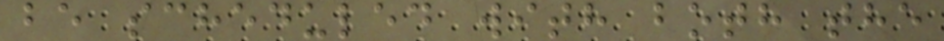be scheduled with both the
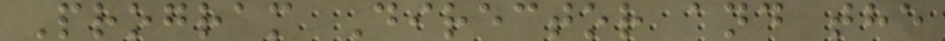Program Director and the
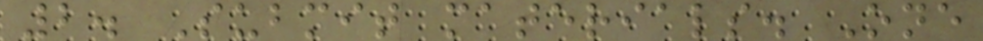2. Submit materials. One
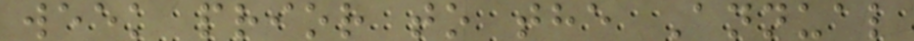week prior to the Annual
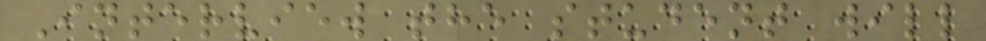Interview the student will
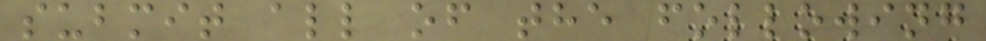submit all of the following
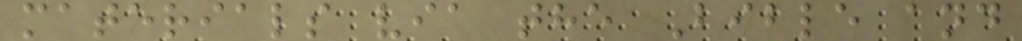materials via the Bible and
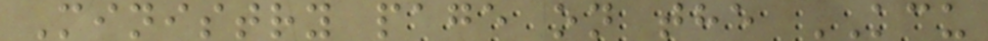Ministry page on the KCU
